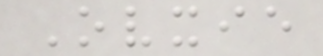Ovxie
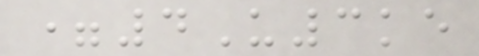=4U3ke
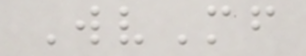WvMf
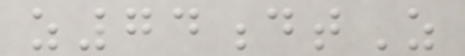z74dtZ
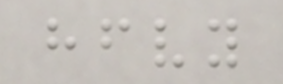hfvy
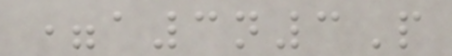=a3n3P
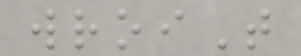wroiT
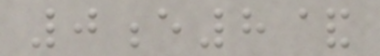0e8&
